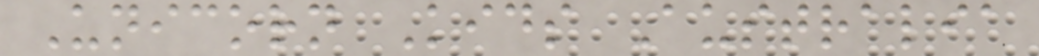Unicorn Kids Australia
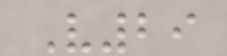V29
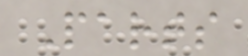Parts
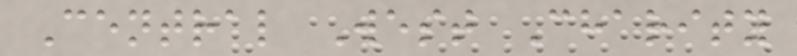Central West Charity
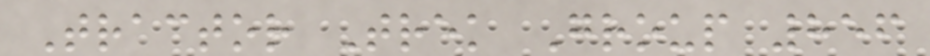Tractor Trek Group 856
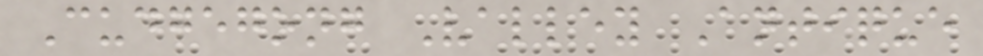Cudgegong Valley Antique
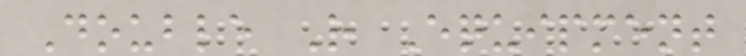Double R Equipment
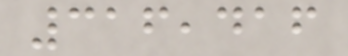316,416
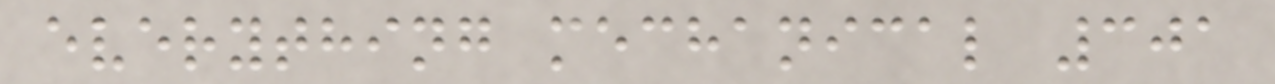everything mechanical 301
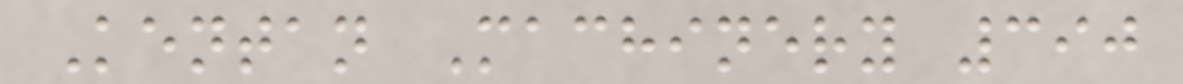Kentan Machinery 390
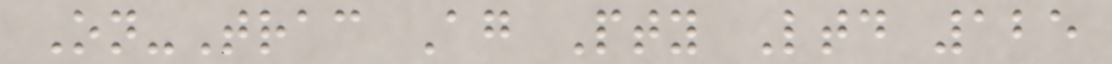On-Trac Ag Pty Ltd 125
